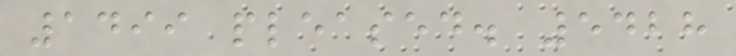1499 pleased. 5428
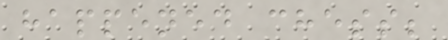happened chess;
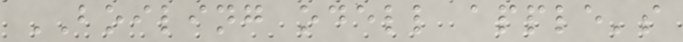BOILING odell apple's
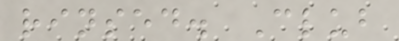rinsed. Club
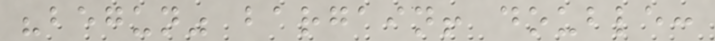"begun" bargain! double:
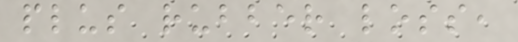plus rubber loss,
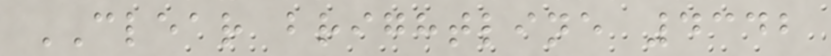CLEAR brightline 4342
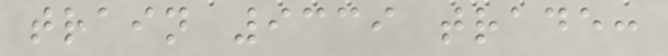train 9339 trade:
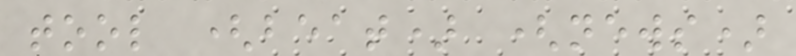tool (beat) (news)
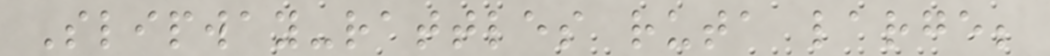Slipway-rattles ruta large;
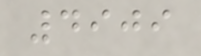4909
